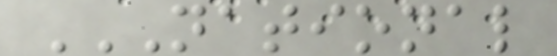NATIONAL
